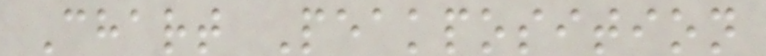Chart Peakposition
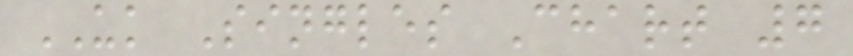UK Singles Chart 7
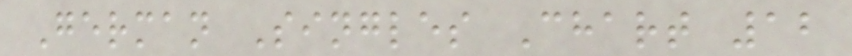German Singles Chart 12
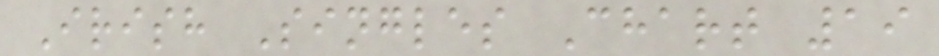Irish Singles Chart 19
